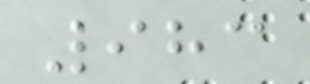983
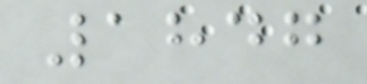1847
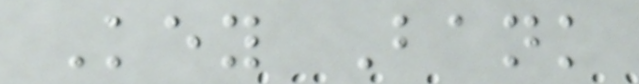Key Bank
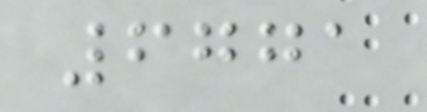6771
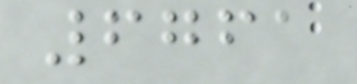6761
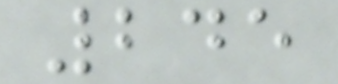245
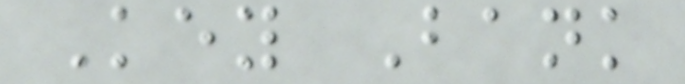Key Bank
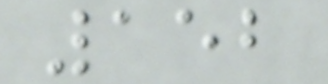152
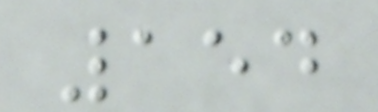154
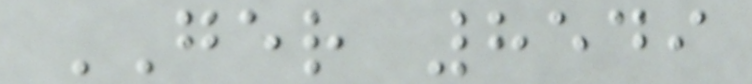GER 8549
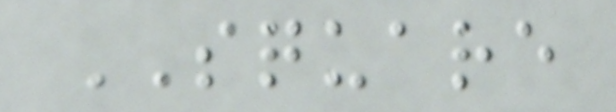SQUARE
